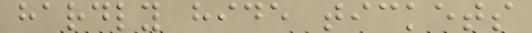hardly hide tickets
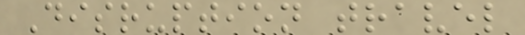Disruption travel
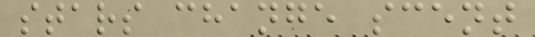stars change scent
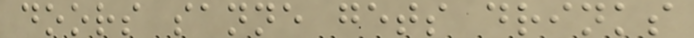doors sanne gets drinks
